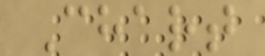Chart
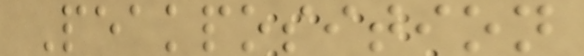Peakposition
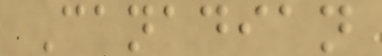Canadian
